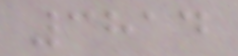3814
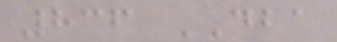836 DBA
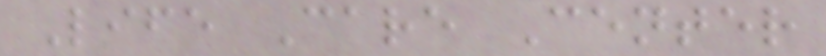Life Care Center
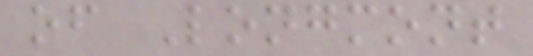of Longmont
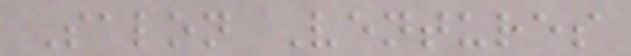Salon Ventures
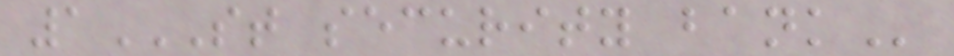1ST SECURITY BANK
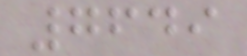7649
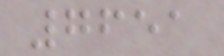7651
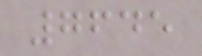7645
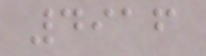4916
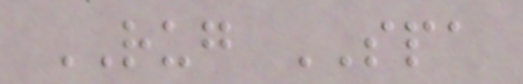RUG SPA
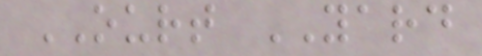OURT YARD
